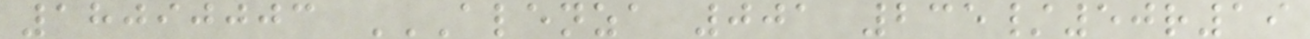18090003 ALENZA 001 235/50R19
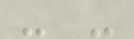- -
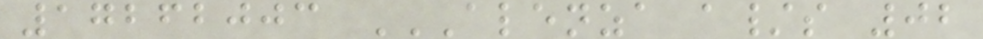17262003 ALENZA A/S 02
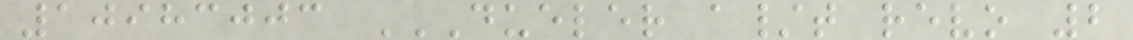10983003 DUELER A/T REVO 2
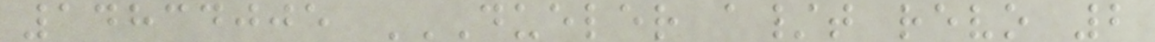14834005 DUELER A/T REVO 2
